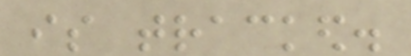is tracked.
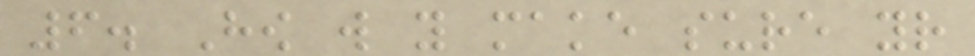6. How will you make sure your
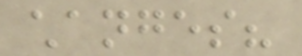changes?
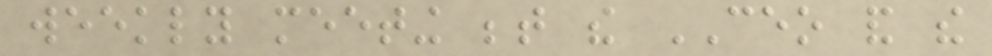weekly meeting between the CEO and the
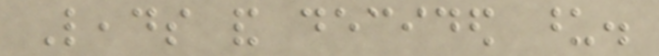Leads and decided upon.
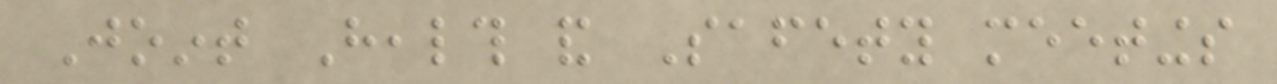Joint Health and Safety meetings
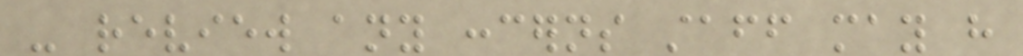- review any concerns staff may have
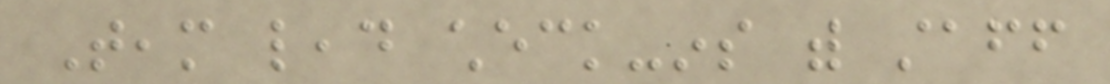Team lead check-ins with staff
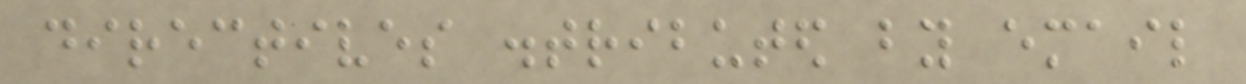directives distributed by email
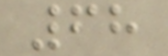68
